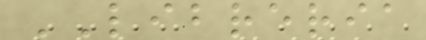LIBRERIA
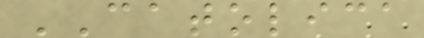CATOLICA
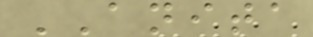ANITA
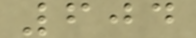604
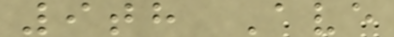9th Ave
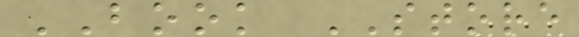BOOK STORE
